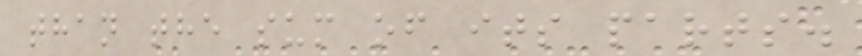than the sum of its parts.
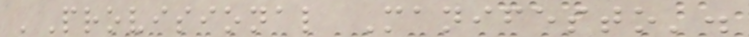'Provisional Manifesto'.
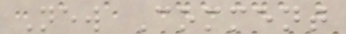New Comment
